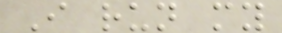I run my
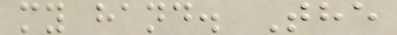my hand. The
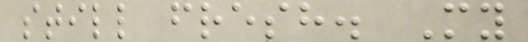still fresh. My
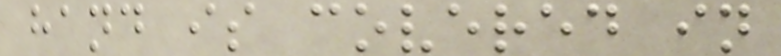hand is covered in
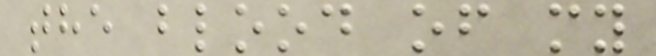the blood of my
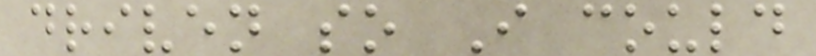driven so I could
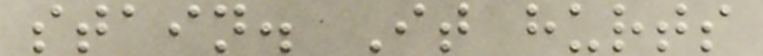stain. It hurts
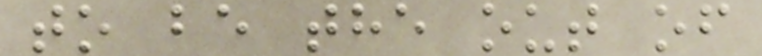to be the out of
